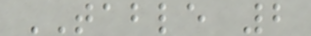TABLE 2
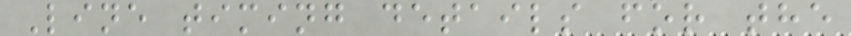Line timing details for the
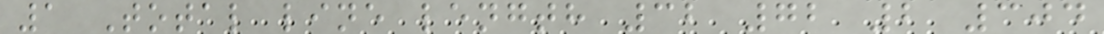1 Total line length 32 72 2 304
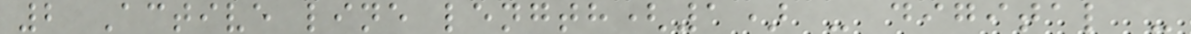2 Active line length(1) - digital -
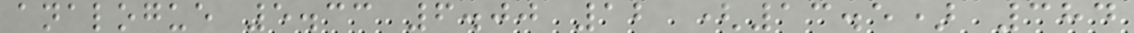analogue 5.33 6.00 12 (13.5) 384
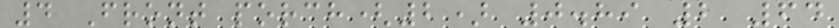4 Front porch(2) 0.89 2 64
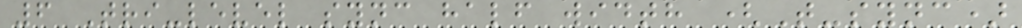6 Tri-level sync half width (T-sync)
